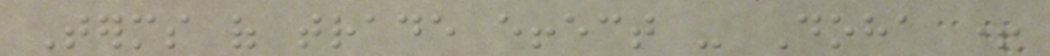Terms of trade effect - Doha +
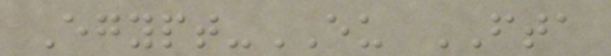Egypt-EU FTA
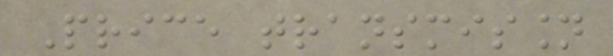Price transmission
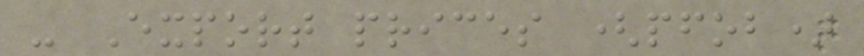- Export prices (pfob)
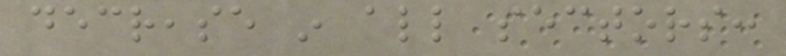decrease in all sectors:
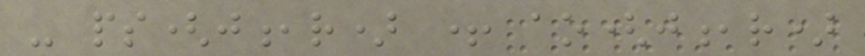- ps(j,r) + ao(j,r)
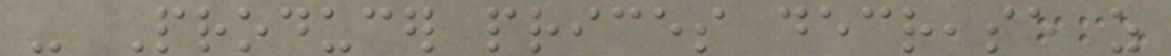- Producer prices decrease as
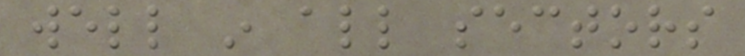well in all sectors
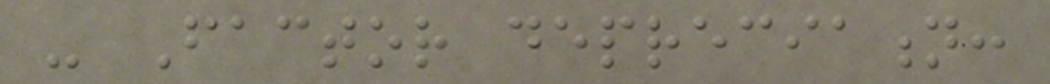- Factor depreciation:
